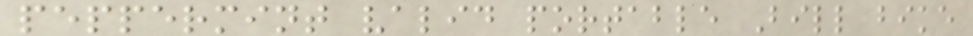peppermint valid portable Bill bike
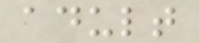adult
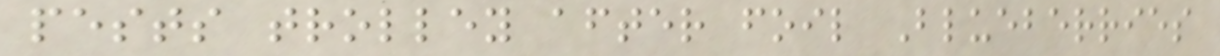pests trolley after foil Blueberries
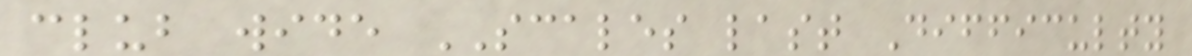club wide SCALES last Difficulty
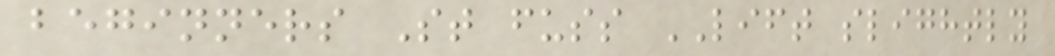beginners St fuss LIFT slightly
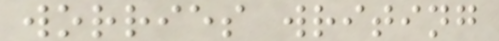worries writing
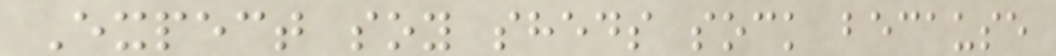Expect soy sheds sock because
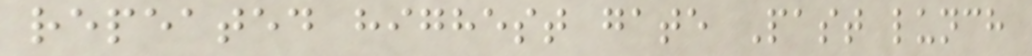repeated highest gate Past lunch
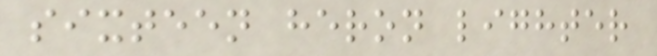sixteen heron lighter
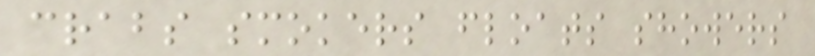crabs smokers floats showers
